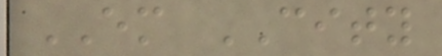EM CITY
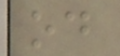od
